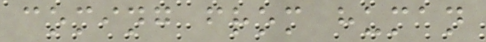coming from human
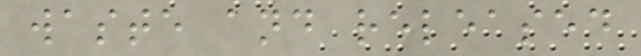waste and released
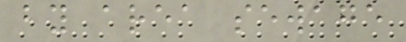by area sewage
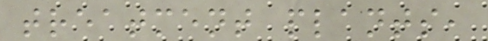treatment plants,
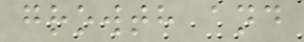growth and
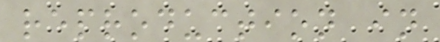reproduction in
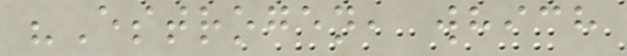"Estrogen, which
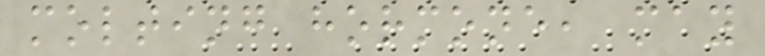molting hormone, may
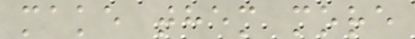make them more
